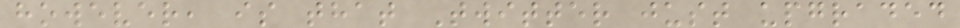however, is that Twitter just upgraded
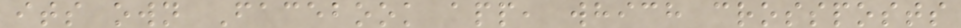its own Facebook app, which crossposts
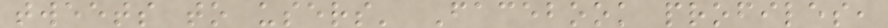tweets to users' Facebook profiles,
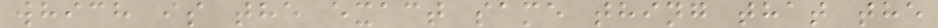which is the exact same thing that the
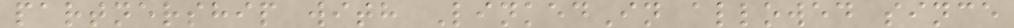partnership with LinkedIn allowed since
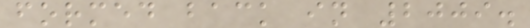formed back in 2009.
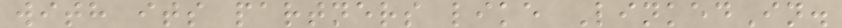with its partners like LinkedIn.
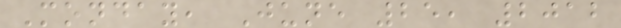Monday, June 25, 2012
